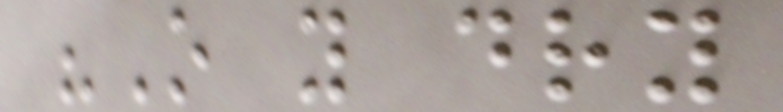"O you dry
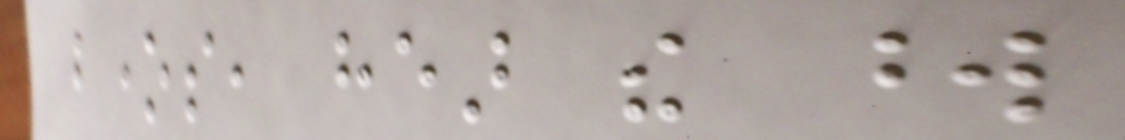bones, hear the word
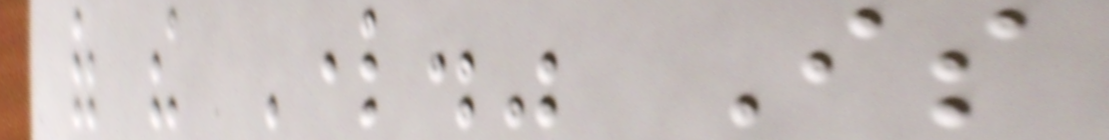of the Lord." Is
